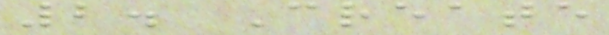2. Create
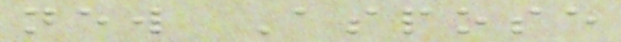new Aspose
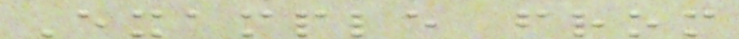Example from
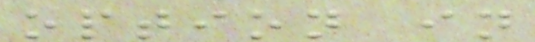option in
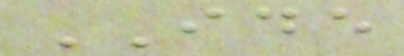IDE
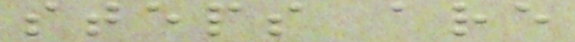steps are
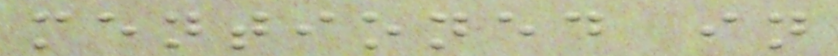mentioned in
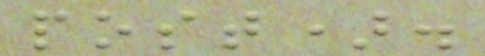post).
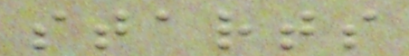starts
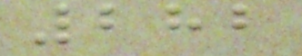282
